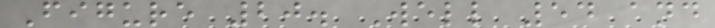Figure 20. Well 54 and
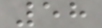58
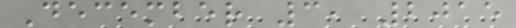December 3, 2015
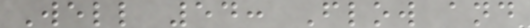Well 54: Flow and
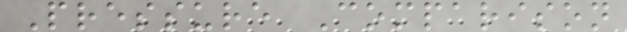Pressure Comparison
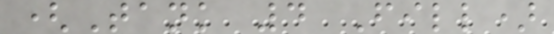(Tank 4 Fill)
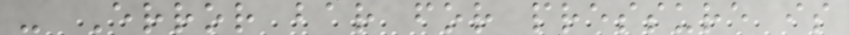- Error bar for pressure is
